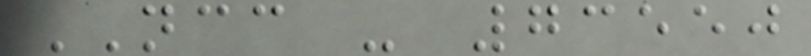NCC - 73550
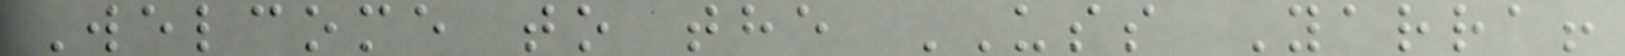Welcome to the USS Yarra!
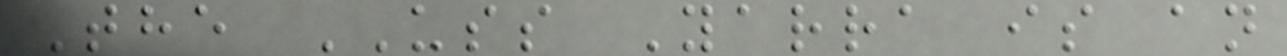The USS Yarra is an
